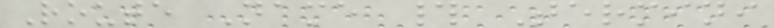Route Name # Termini
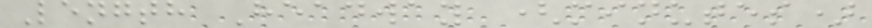Length Headway (minutes)
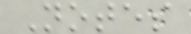Notes
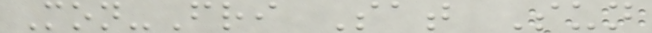Mon-Fri Sat Sun
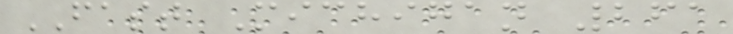FAST Michigan 261
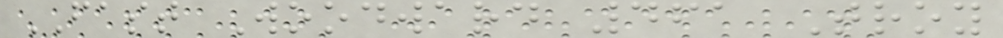FAST Woodward 461 Troy
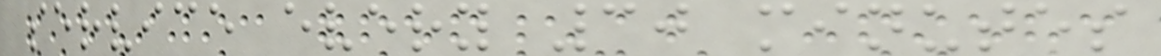service every 30 minutes
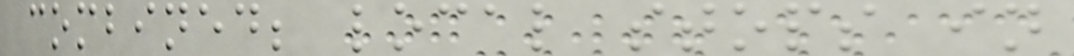combined; local stops in
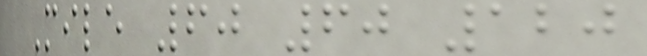Mile 60 60 120
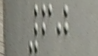60
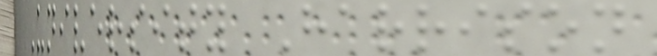University Harrison
